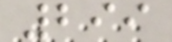299
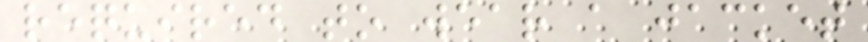required to wear a jacket
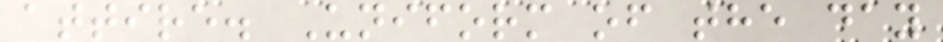attire. Uniform of the day
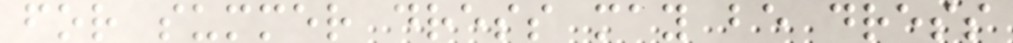for summer dress may be dress
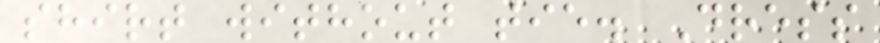shirt without tie. Dress
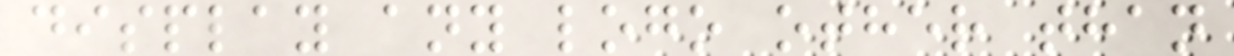display any logo other than
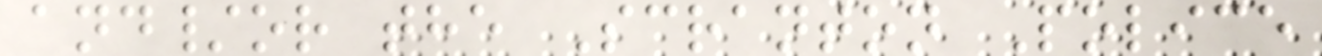and/or the Scranton Police
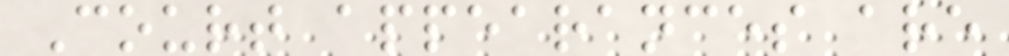Court appearances are
